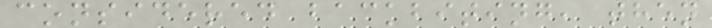considered backbiting, then
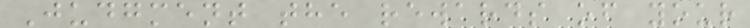Judgment the rewards of your
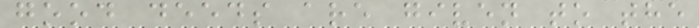good deeds are given to the
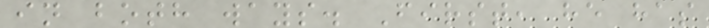in both ways. First, he has
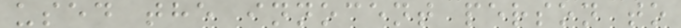used the innocent person to
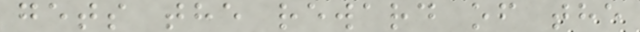gets the reward of the
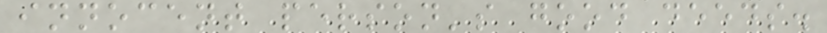innocent person's good deeds.
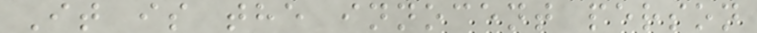It is the innocent person
